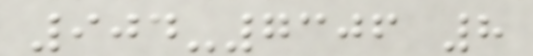904-7306 8
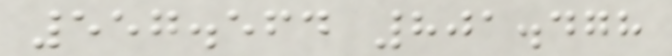557.564 801.478
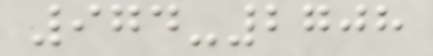974-2708
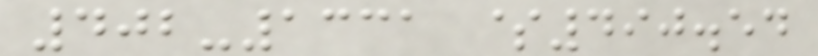402-1331 $490.54
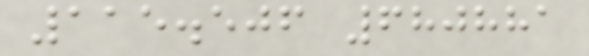115.506 680881
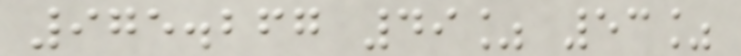975.267 49% 53%
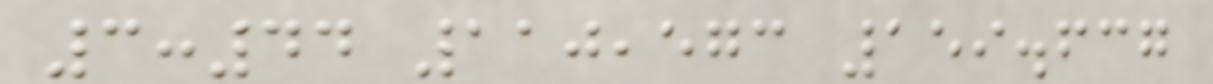3:44 110,573 159.637
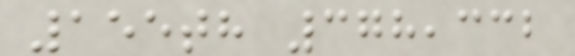155th 378,332
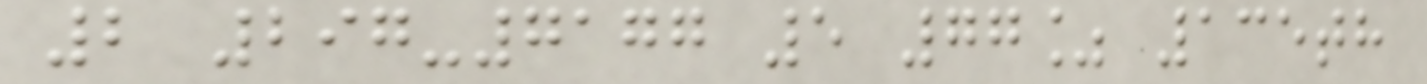2 297-7177 5 77% 135th
